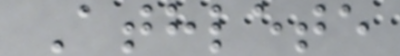Athlete
